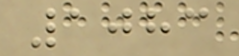1083
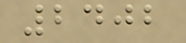2402
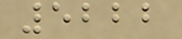5222
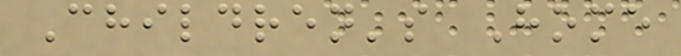Children's Home
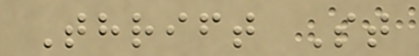Thrift St
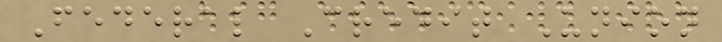Federal Credit Union
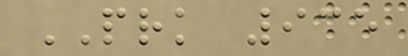PRK 935
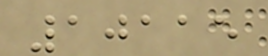10115
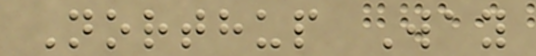Northup Way
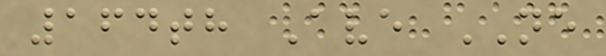164th Ave NE
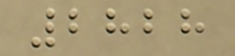2828
